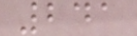241
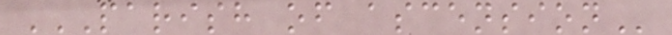PARISH OF ASCENSION
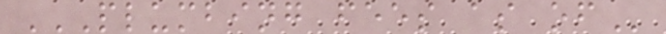PLUMBING FEES AS OF
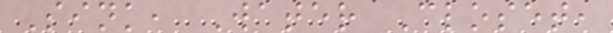Sink, Water Closet,
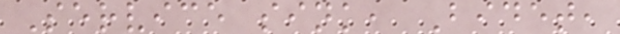Service sink, Bidet,
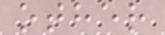other
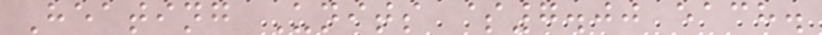Heating Units $7.00 each.
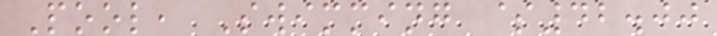Pool, Swimming $42.00
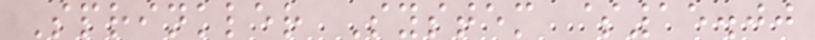Sprinkler System $15.00
